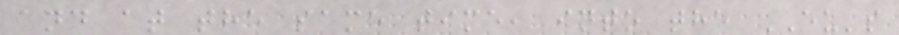and at the same time, into the EU's
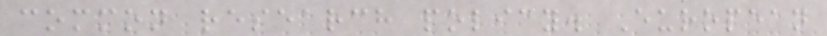common research policy. European
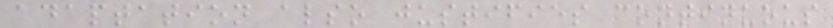adaptation also justifies continuous
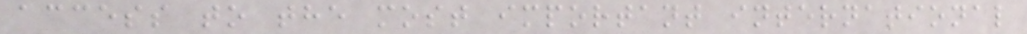access to the most important international
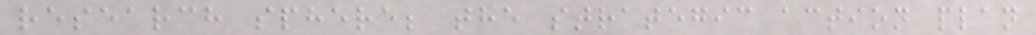research sphere; the strategic action plan
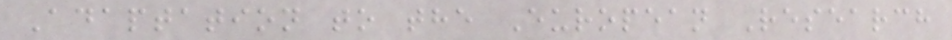Adaptation to the European Research
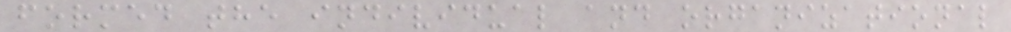formed the individual and organizational
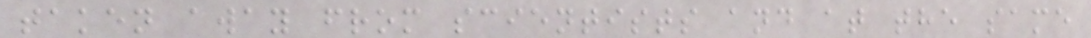taken away from scientists and at the same
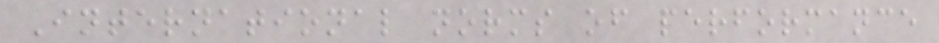International norms of performance
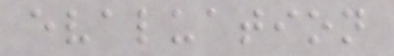evaluation
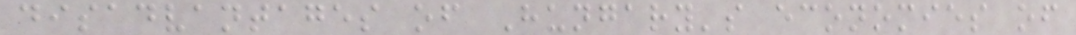disadvantages of Hungary's economies of
